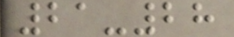21-28
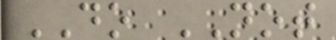DO NOT
